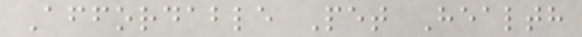Affordable Pet Health
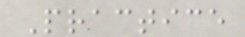Practice
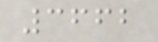3662
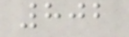802
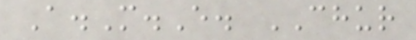A.M.E. CHUR
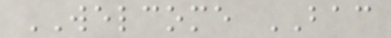WELCOME BAC
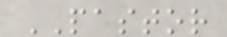PASTOR
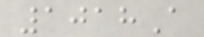1018A
